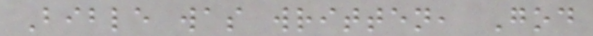Bible was written, God
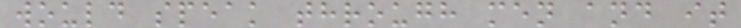would speak through men and it
